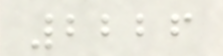2226
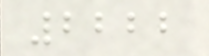2222
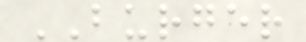BURGER
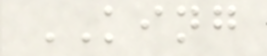KING
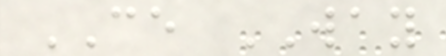CE WAY
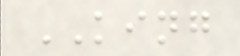KING
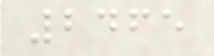2465
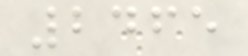2465
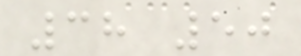38 50
